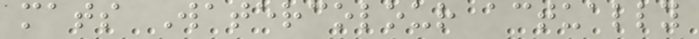mats Watercolour actually
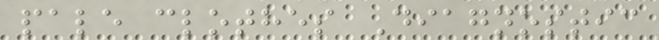pale clothes Diagnostic
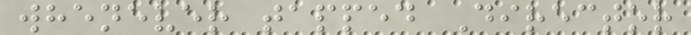whenever tapped Director
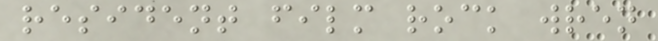resident film rock wren
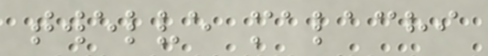twelve malachi
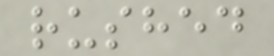rushed
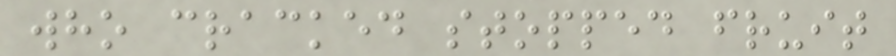who cracked stopped fruit
